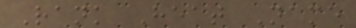Rank Heat Name
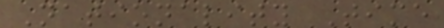Nationality Time
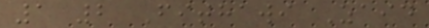1 2 Fithawi Zaid
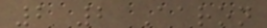2 2 Aaron
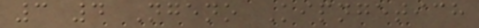3 4 Ngeno Kipngetich
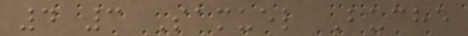4 3 Samuel Buche
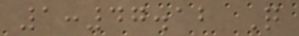1:47.12 Q
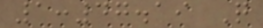1:47.19 Q
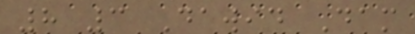8 3 Dawid Dam
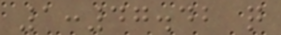1:47.42 q
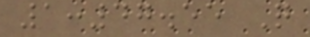1:47.55 Q
